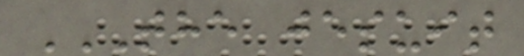THE JESUIT
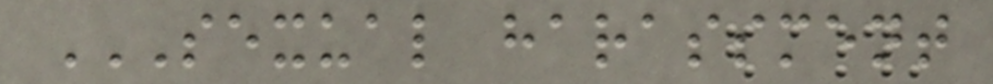SEXUAL HARASSMENT
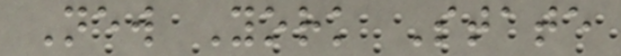New York State
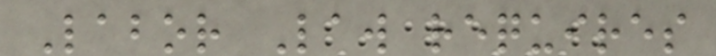Labor Law requires
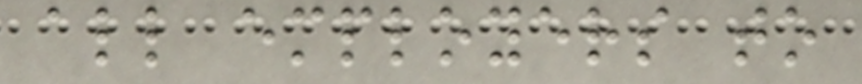all employers to
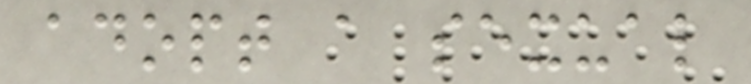adopt a sexual
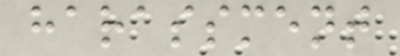harassment
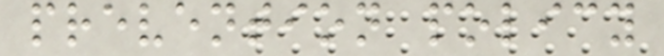prevention policy
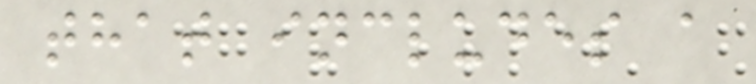that includes a
